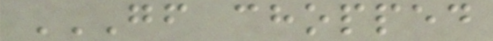GF CHOPPED
